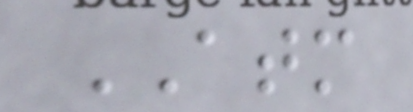ATM
